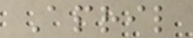April
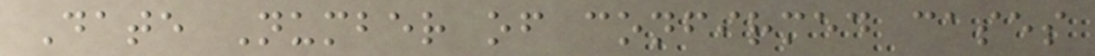Date Number of confirmed cases
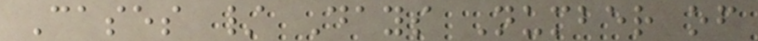Cases / Days Number of
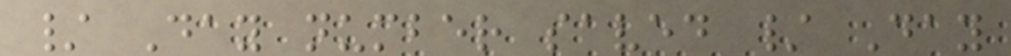/ Day number saved / Day
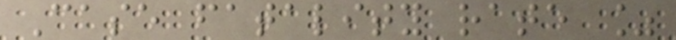Case fatality rate %
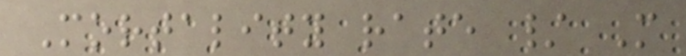Mortality rate / M
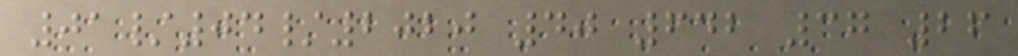01/04/2020 40 642 37 26
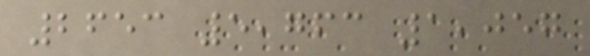2653 5,763 1,057
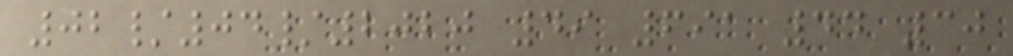02/04/2020 49 691 44 30
